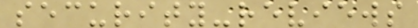security-reviews
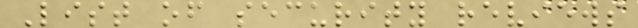List of security reviews
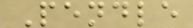Pendle
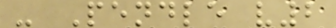- Pendle v2
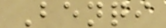Benqi
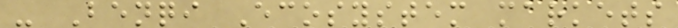- Benqi Ecosystem markets
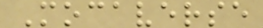Mocaverse
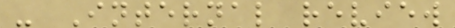- Internal review
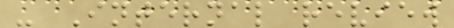- Internal review
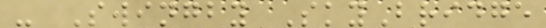- Swingby SkyBridge
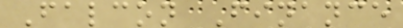Falcon Finance
